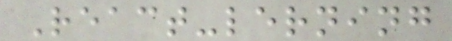React-lerning
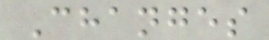Changes
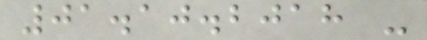01.10.2018 -
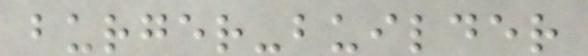burger-builder
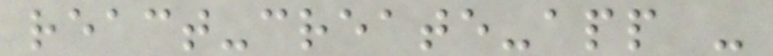react-create-app -
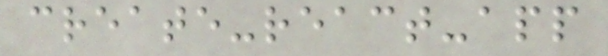create-react-app
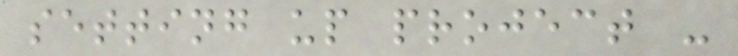setting up project -
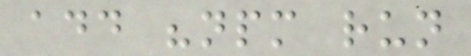add "npm run
